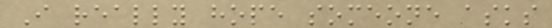I really hope someone asks
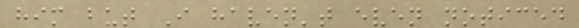him but I haven't even noticed
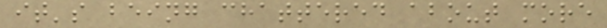it's being chattered about more
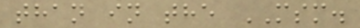than in the MSM.
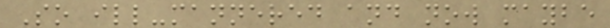So ill-mannered and now maybe
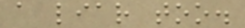a liar too.
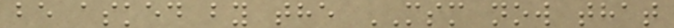be asked by the MSM now that
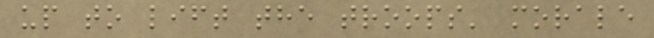up to lift the troops' morale
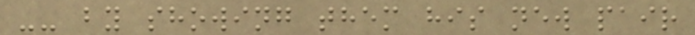-- by showing them his new pair
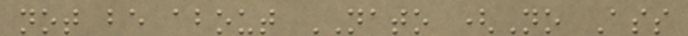not be about NATO (No Ass
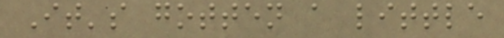It's gotten a little
